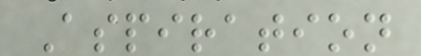Aspiration
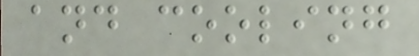and cooling
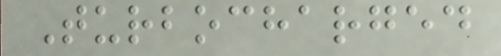Turbocharged
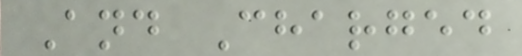And Charged
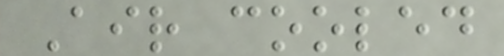Air cooled
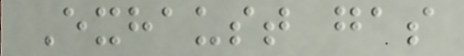Exhaust gas
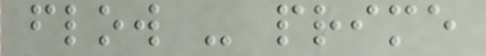flow - prime
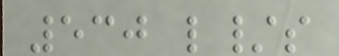530 l/s
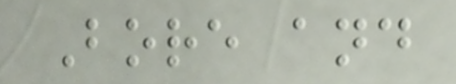Bore and
